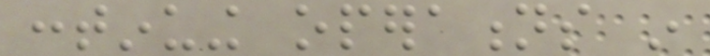continuing operations in
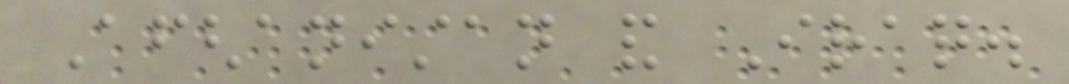Afghanistan and Iraq.
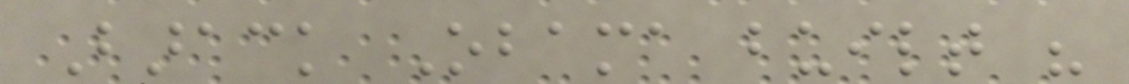Barack Obama built his
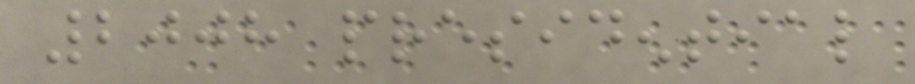2008 presidential
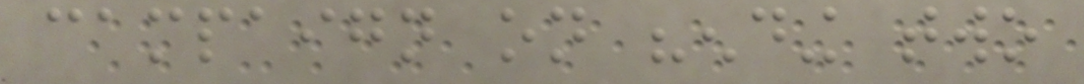campaign on "ending two
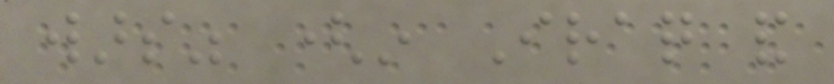wars" (in Iraq and
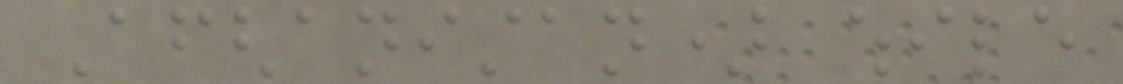Afghanistan) while
